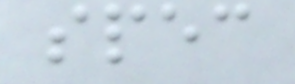spec
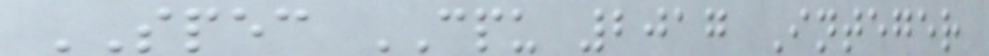SPEC CPU 2017 Integer
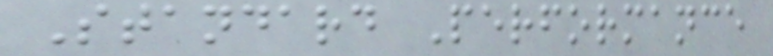Standard Performance
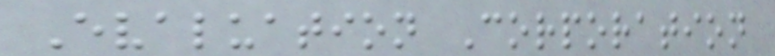Evaluation Corporation
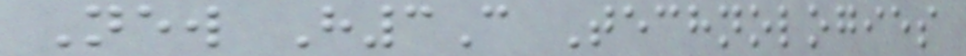New H3C Technologies
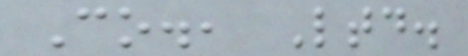Co., Ltd.
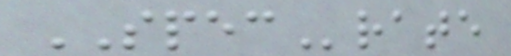SPECrate
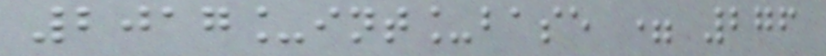2017_int_base = 276
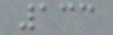133
